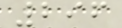296
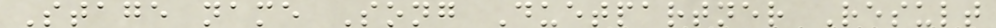Stage name Song Duetpartner Result
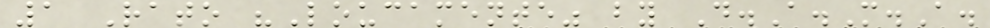1 Rato "Loucamente" by D.A.M.A.
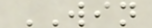WIN
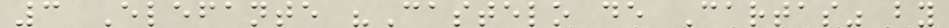3 Elefante "Castelo de Cartas" by
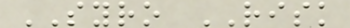SYRO RISK
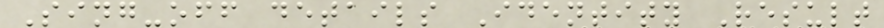Sing-off details Identity Result
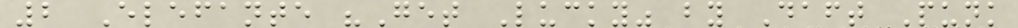2 Elefante "Get Lucky" by Daft Punk
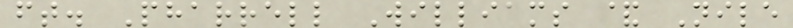ft. Pharrell Williams & Nile
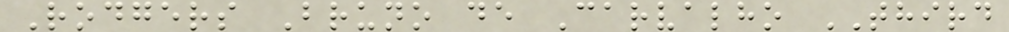Rodgers Bruno de Carvalho THIRD
